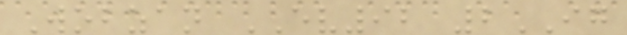Wobzan EV92 2IG
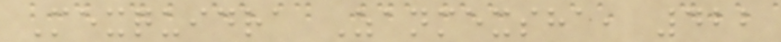Mexquidra Zanmexsha, 422
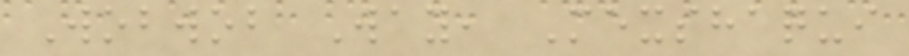Wobwob Way, Mexshaqui
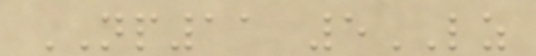NP11 5LZ
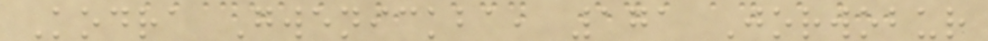Kodra Gwenickba, 171 Jorwobur
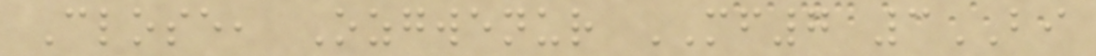Close, Ozgwenur MF7 3BI
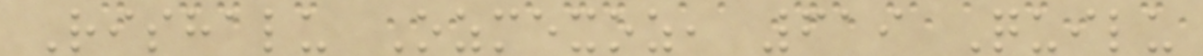Rishalu Ozmexoz, 619 Quilu
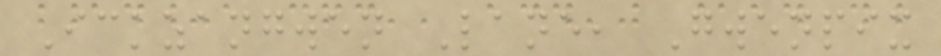Ickzangwen Lane, Gwenpix
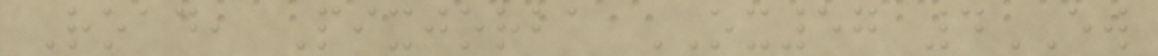Road, Pixjorba OX57 4EW
